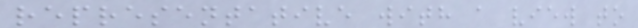representative with a view to
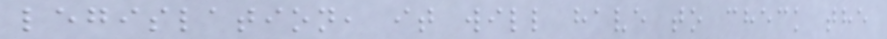legislation, it will have to check the
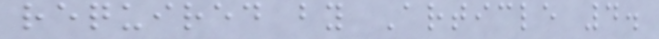required by Article 4.
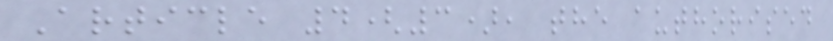Article 4(3), the authorised
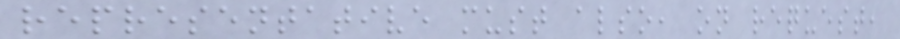representative must also, on request,
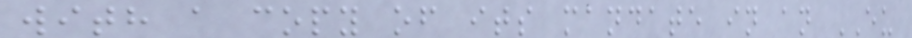with a copy of its mandate in an EU
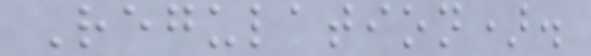Regulation).
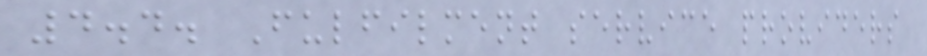4.4. Fulfilment service providers
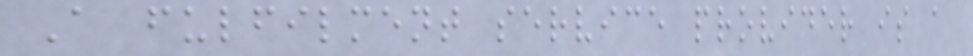A fulfilment service provider is a
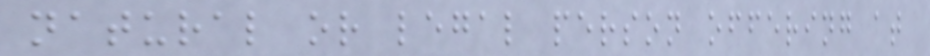natural or legal person offering at
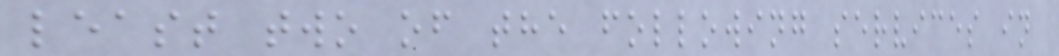least two of the following services in
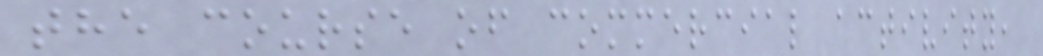the course of commercial activity,
